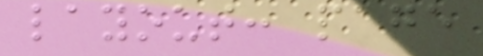layout: page
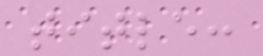title:
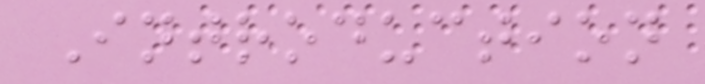Introduction
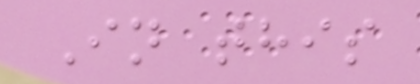In this
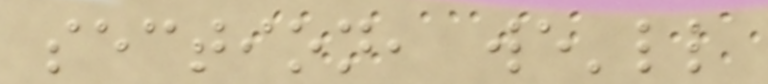section, we'll
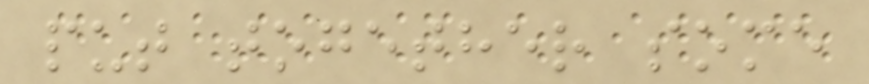put together some
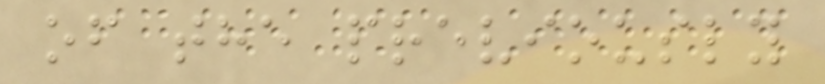of the previously
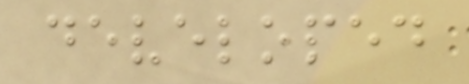developed
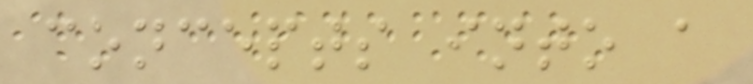concepts into a
